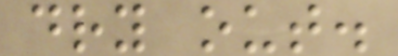dry out.
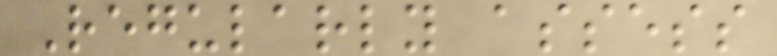Regularly assess
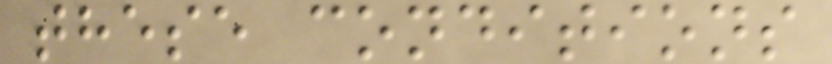these conditions
